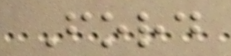Ford
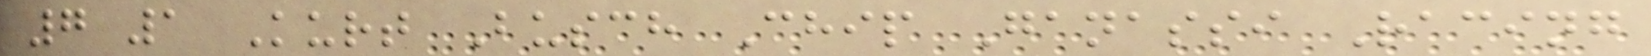7 1 Kurt Busch Chip Ganassi Racing
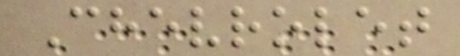Chevrolet
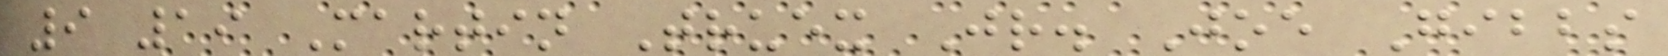9 19 Martin Truex Jr. Joe Gibbs
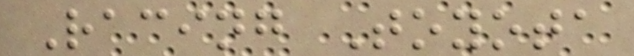Racing Toyota
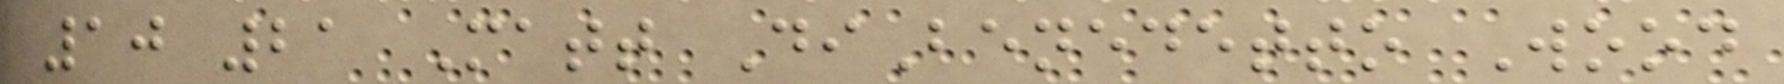10 21 Matt DiBenedetto Wood
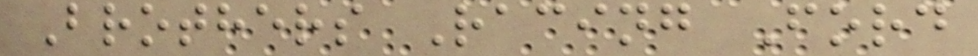Brothers Racing Ford
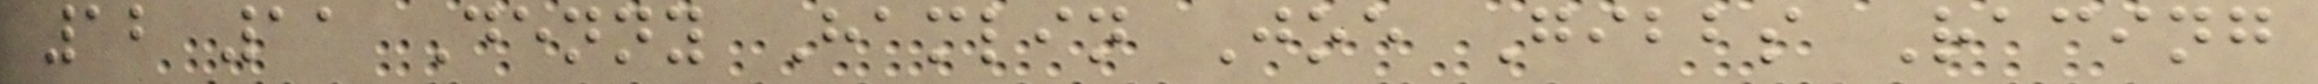12 11 Denny Hamlin Joe Gibbs Racing
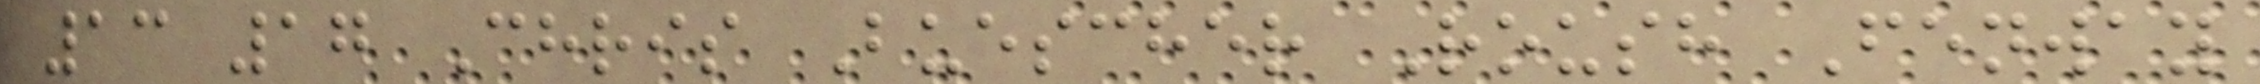13 17 Chris Buescher Roush Fenway
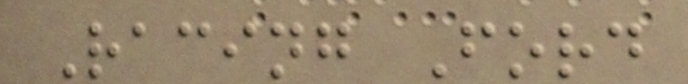Racing Ford
